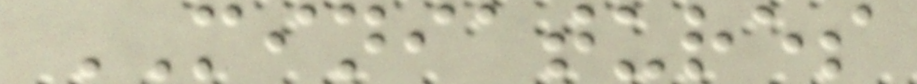MINIATURES
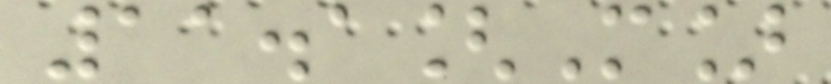11.1[M]
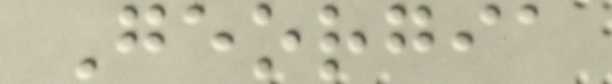Georgia
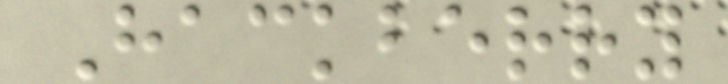Hackberry
